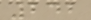242
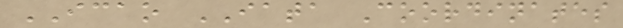ICAO IATA Coordinates
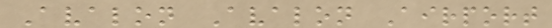Avalon Avalon Airport
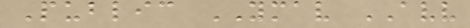Public YMAV AVV
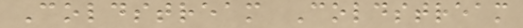Coldstream Coldstream
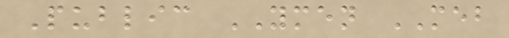Public YMEN MEB
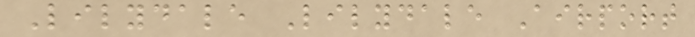Lilydale Lilydale Airport
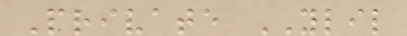Private YLIL
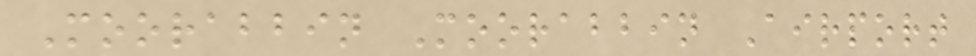Moorabbin Moorabbin Airport
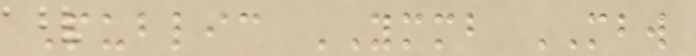Public YMMB MBW
